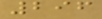296
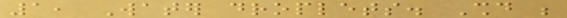1, Water droplets. Should be
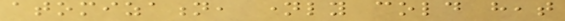atomization, namely cold heat
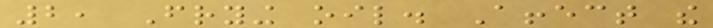2, Frying oil. Affect the
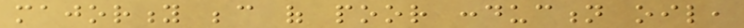majority because of poor conduction oil,
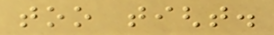too tight.
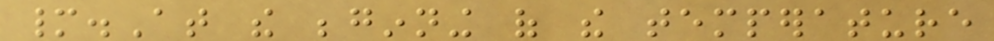many.At the beginning of the temperature
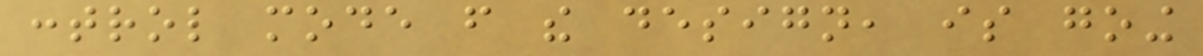control mode from the design, is going
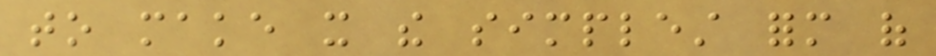to make it the simplest form of
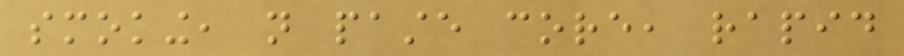smoking, not paste core, rapid
